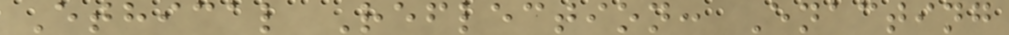Ethical Reflection: Enacting
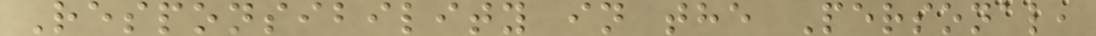Responsibility in the Personal,
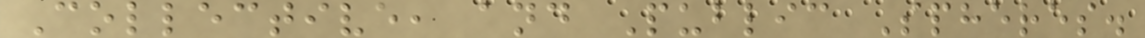Collective, and Public Spheres.
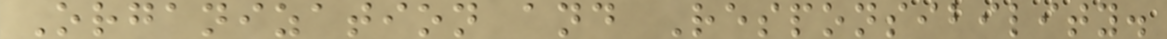Organization and Responsibility.
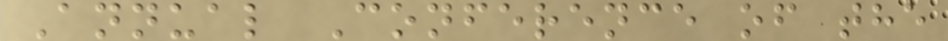Annual Conference of the
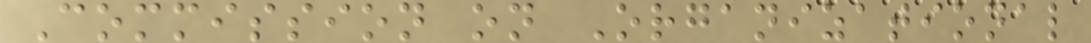Commission on Organizational
